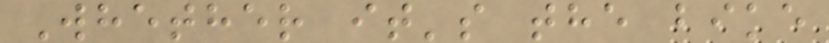Whether it's the bike
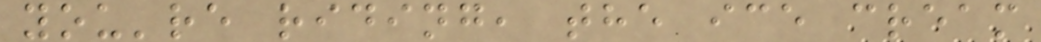you're riding, the ice cream
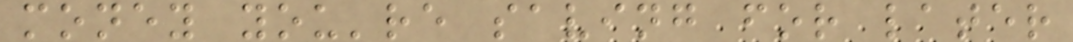money you're saving for later
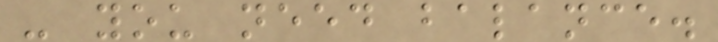- you need balance.
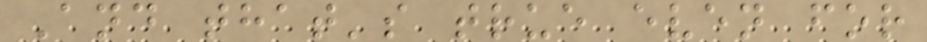And that's true even for
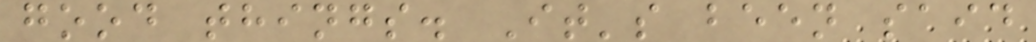good things. It's been said
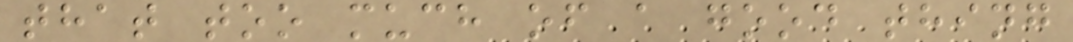that too much of a good thing
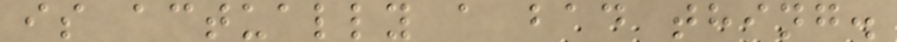is actually a bad thing.
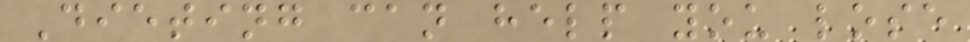Dieting can help you lose
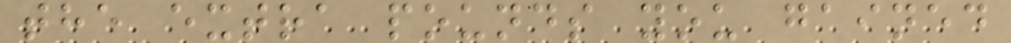the extra pounds you gained
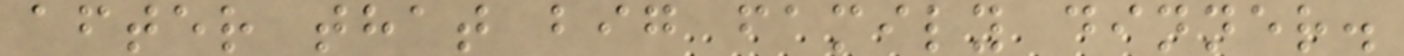after that big family dinner.
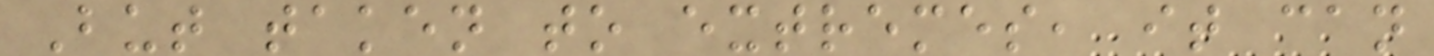But taken to extremes, it can
